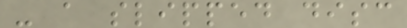- a slipped disc
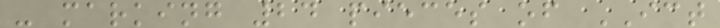- marking 24 pieces of ICT
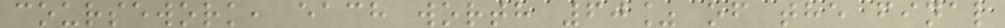coursework, each worth 60% of the final
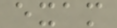exam
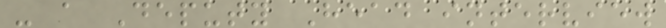- a Deputy Head interview
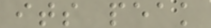its peak
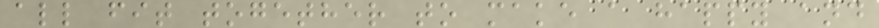all fit together to make a happy and
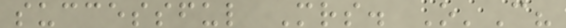successful Mrs. O'C?
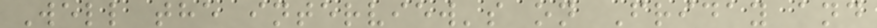Well the interview's on Friday and
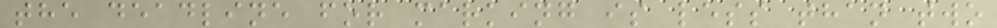the deadline for marking is less than two
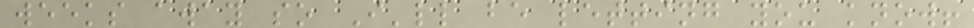weeks away so I'll be letting you know!
